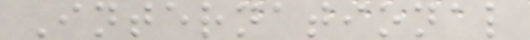International
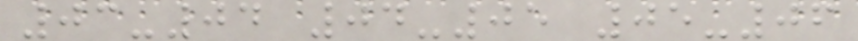03-04 04-05 05-06
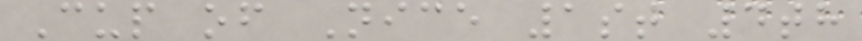Cup of Nice 1st 4th
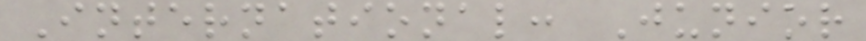International: Junior
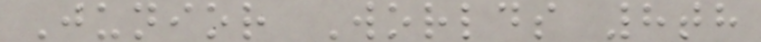Junior Worlds 8th
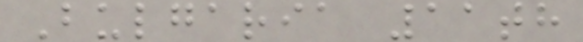Bulgaria 11th
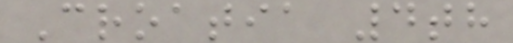Croatia 4th
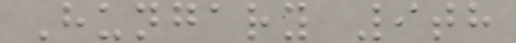Hungary 9th
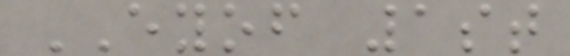EYOF 1st
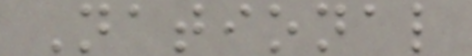National
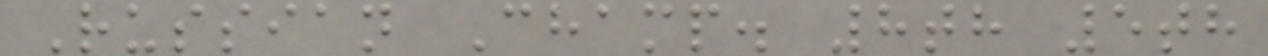Russian Champ. 8th 5th
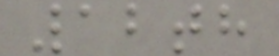12th
